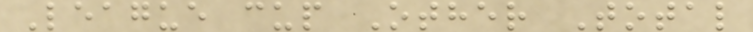League cup Other Total
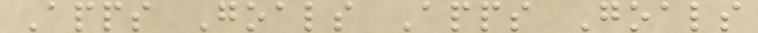Apps Goals Apps Goals
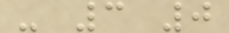- 3 0
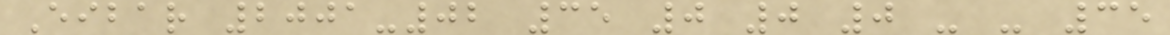Eibar 2001-02 35 0 0 0 - - 35
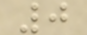0
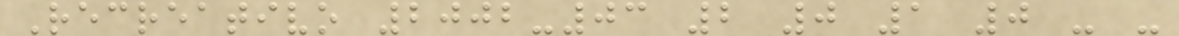Recreativo 2002-03 2 0 1 0 - -
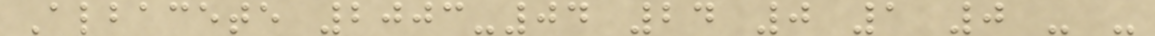Albacete 2003-04 24 0 1 0 - -
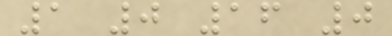1 0 16 0
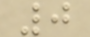0
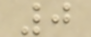0
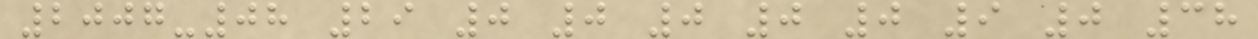2007-08 29 0 0 0 0 0 9 0 38
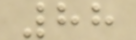88
